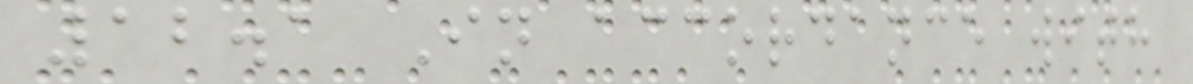12.1 In accordance with
